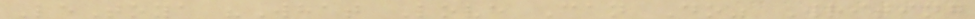LeToya "What Love Can Do" Writing
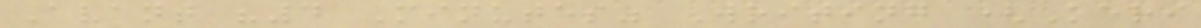Avant "4 Minutes" Writing (Keri
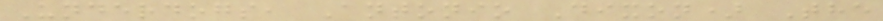Underdogs, Antonio Dixon) The
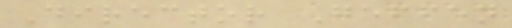Director Geffen
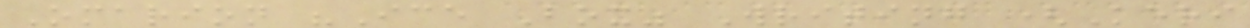Omarion "Ice Box" Writing (Keri
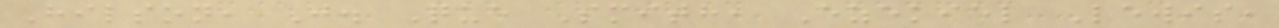Hilson, J. Que Smith, Ezekiel Lewis,
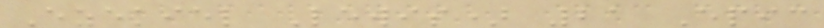Ezekiel Lewis) 21 Epic
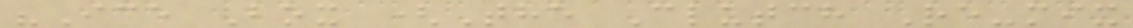"Ice Box (The Clutch Re-mix
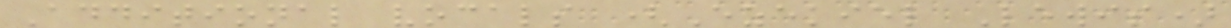Additional vocals (Ezekiel Lewis)
